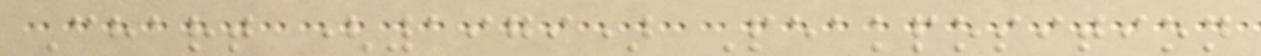Chart (1979) Peakposition
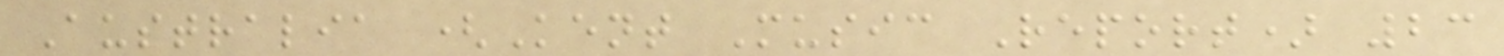Australia (Kent Music Report) 23
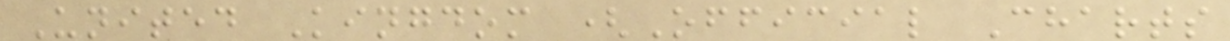United Kingdom (Official Charts
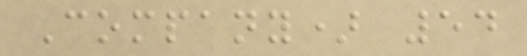Company) 54
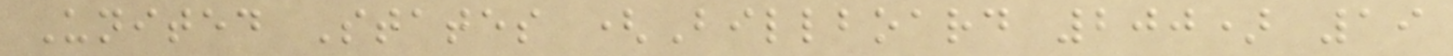United States (Billboard 200) 19
